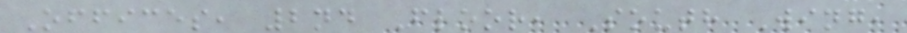Offices, 2nd Floor, South Wing,
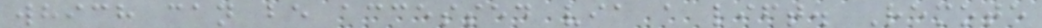which can be accessed via a lift. Remote
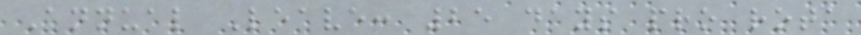Annual Leave: 25 days pro rota
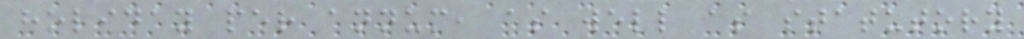holiday per annum, as well as statutory
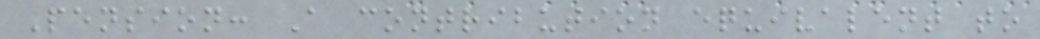Pension: A contribution equivalent to
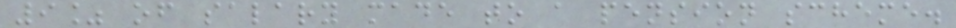9% of salary made to a pension scheme.
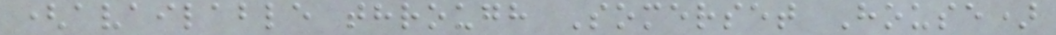(available through Somerset House)
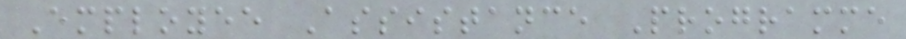Employee Assistance Programme
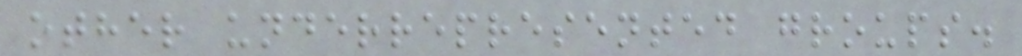other underrepresented groups.
